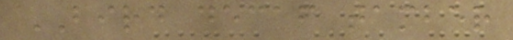BIRD decaf tamber
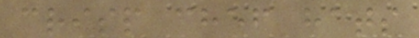crisp chef hats
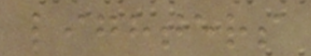lighters
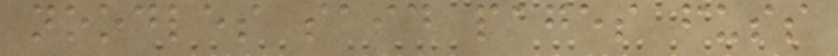noodles said pages fuss
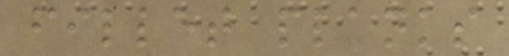fillet planks
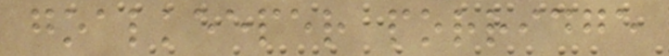goalkeeper porridge
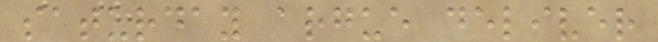saturday argue deliver
